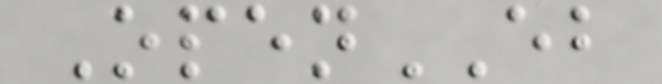OpenEB
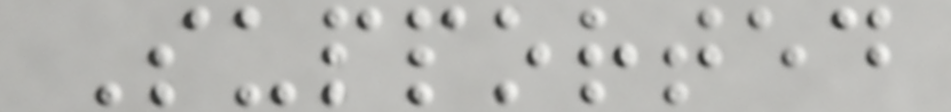Supported
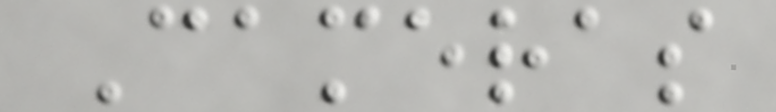Cameras
